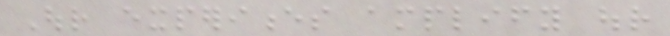Our experiences amplify our
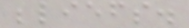beliefs.
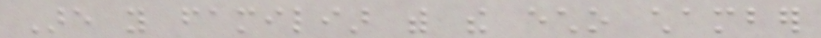Are you familiar with the echo chamber
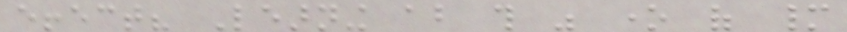effect? Learning about this was one of many
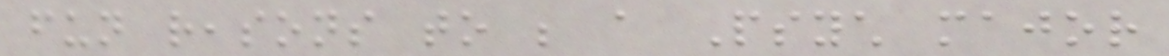fun reasons to be a Psych major
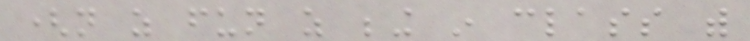(not as fun as being in class with
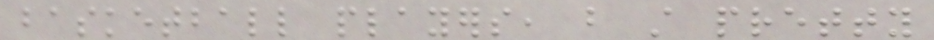basketball players, but still pretty
